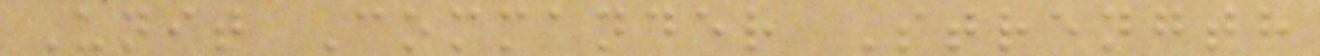Unit Commander Strength
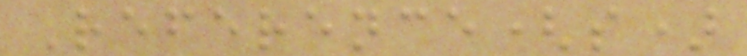Reference(s)
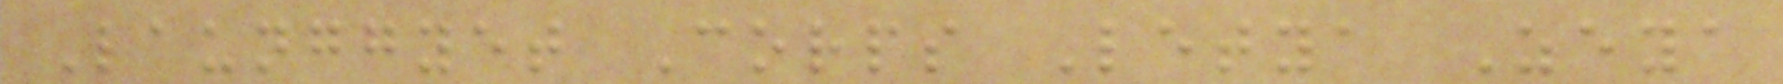Launggyet Corps Letya Zeya
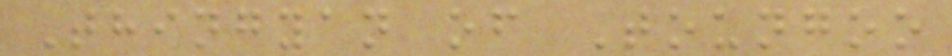Thingyan of Toungoo
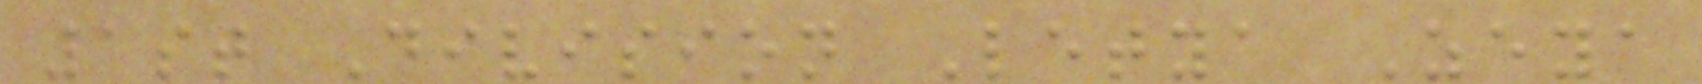1st Division Letya Zeya
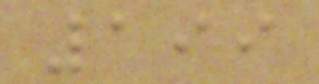199
